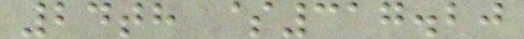24th $317.20
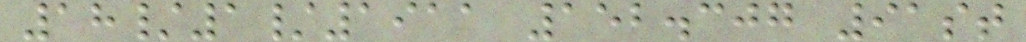18/1/1911 152.307 91st
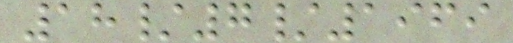18/7/1969
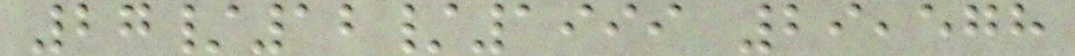27/12/1999 29,578
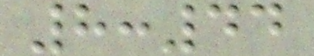8:44
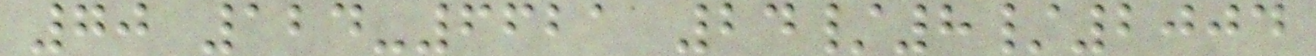70 124-6621 24/8/2004
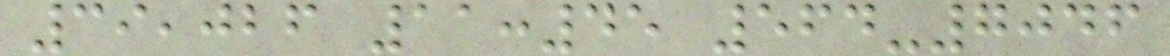39,026 11:45 564-7046
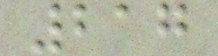217
